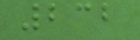232
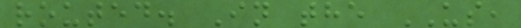routed. In the US,
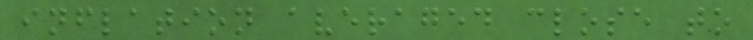inflation averaged close to
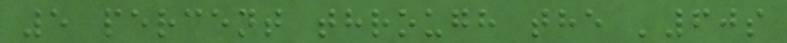5 percent through the '60s
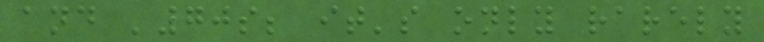and '70s; it's only rarely
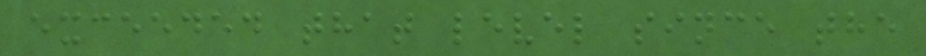exceeded that level since the
